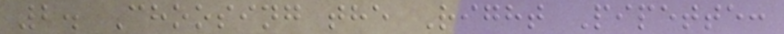2. Choosing the Right Pipette:
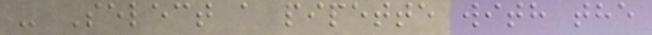- Select a pipette with the
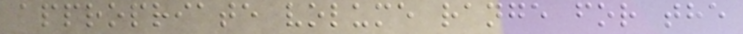appropriate volume range for the
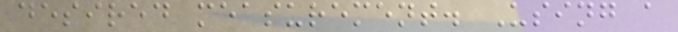desired measurement. Using a
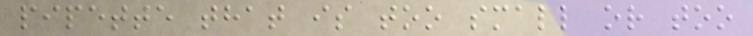pipette that is too small or too
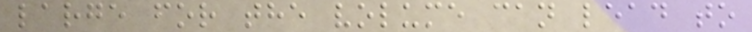large for the volume can lead to
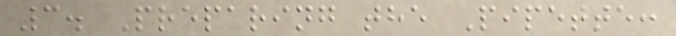3. Preparing the Pipette:
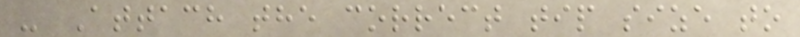- Attach the correct tip size to
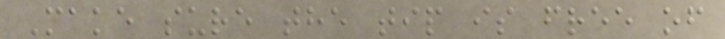Make sure the tip is free of
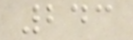243
